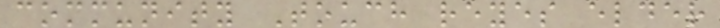community Touch reyes elder
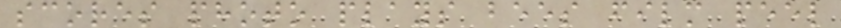scores photo plays bees film peel
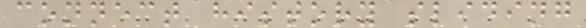connect history sliding
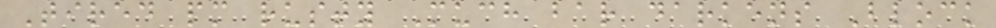Tired pm rusty Much bar darkens Block
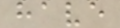have
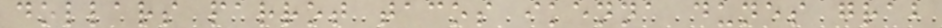dollars parrot tacos ikenna dunes grab
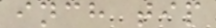inch tip
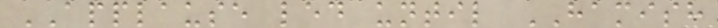APPLAUSE led until HAMISH
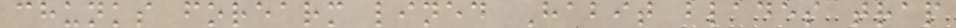chunks forearm lined Habit blades trap
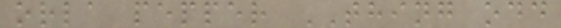orla pepper THING odd
